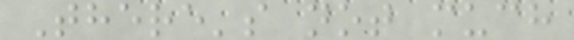There's not much
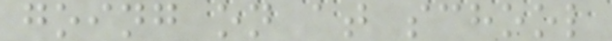going on at school
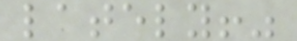lately!"
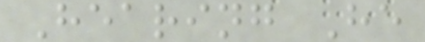Hearing He
